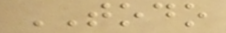TODO
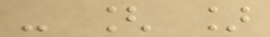- [ ]
